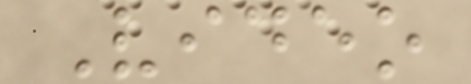Video
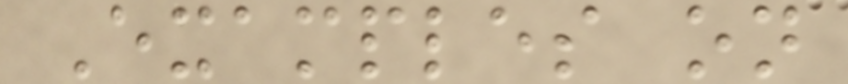Examples on
